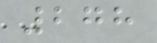278
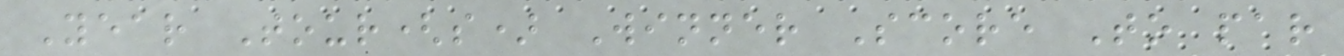Year Tour(s) Winner Score To par
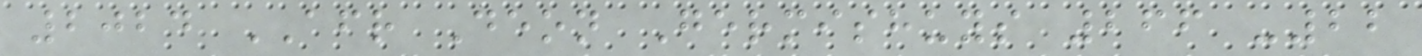2024 AFR Deon Germishuys 266 -22
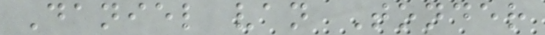Daniel van Tonder
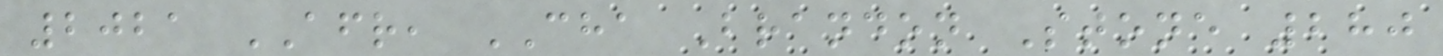2021 AFR, CHA Brandon Stone 280
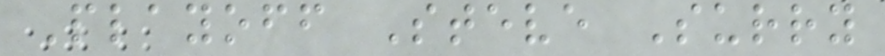Playoff Steve Surry
